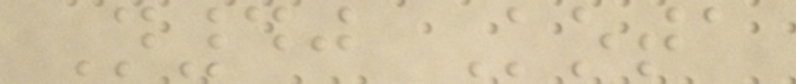N40 Kota
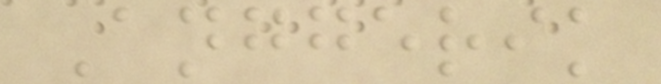Anggerik
